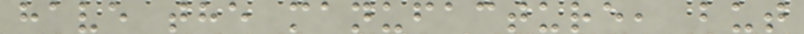have the manufacture, but
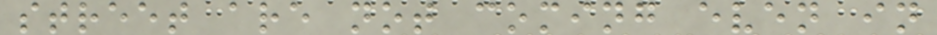street are not coming even in
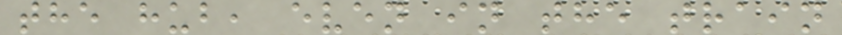the hub, even in the train
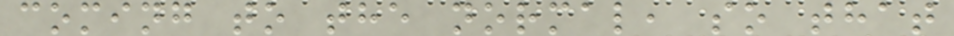coming to the normal, so that
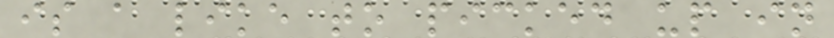is a like to picked up in
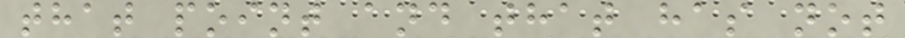that point and that has not
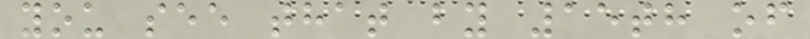you see that by 15th of
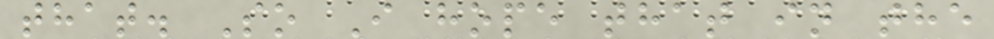that. So I hope that in the
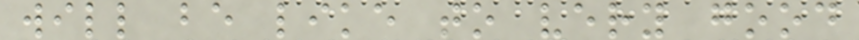will be like to very good
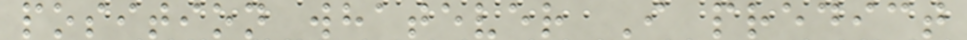position whatever I predict
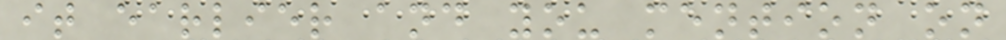it earlier and you mention on
